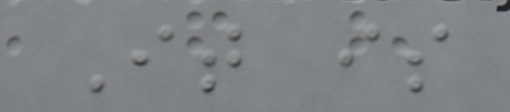It is
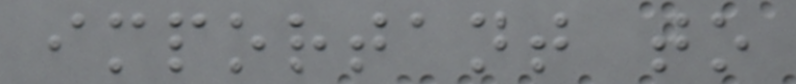important to
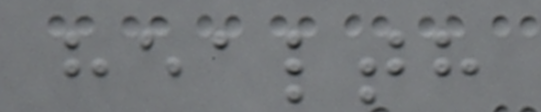health
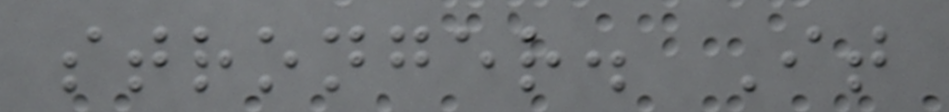stronger. It
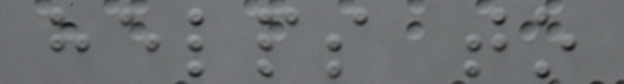helps to
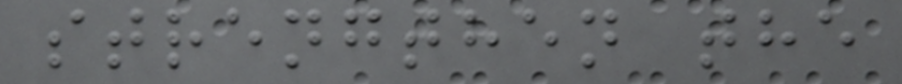strengthen the
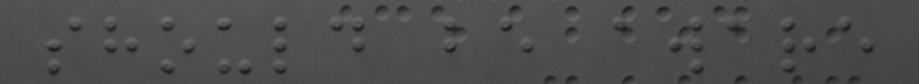should be aware
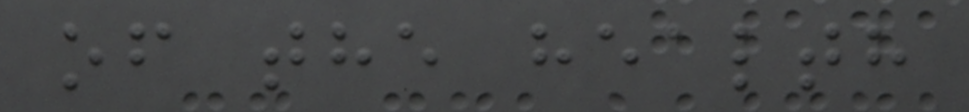of the health
